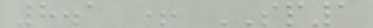8.1 + SP1
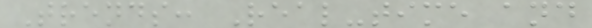Trends: Real-time and
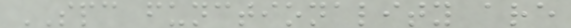SPC functionality are
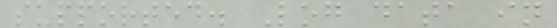supported. Log data in
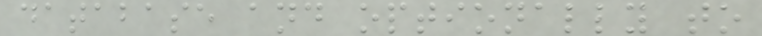database and optionally to
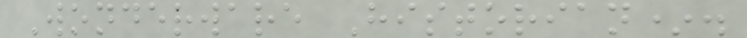Wonderware Historian*.
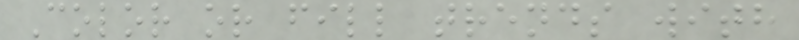Color or fill trends with
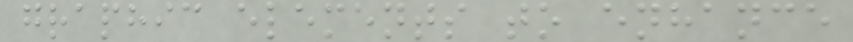graphic elements to enhance
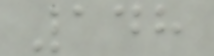148
